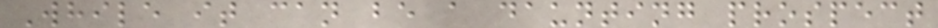While it can be a daunting prospect
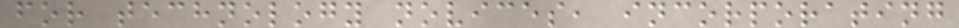for technology novices, incorporating
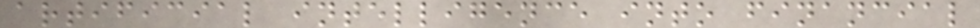artificial intelligence into financial
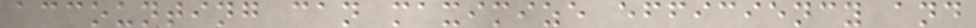accounting can maximize efficiency and
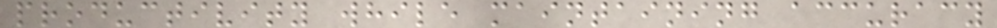productivity while maintaining accuracy
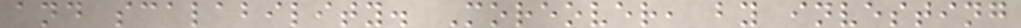and scalability. Moreover, by investing
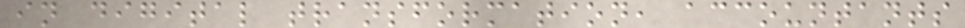in digital transformation, accountants
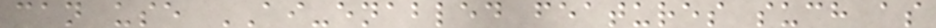can use AI-enabled features such as
